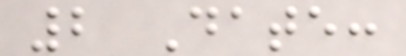2 Date:
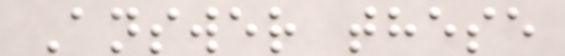Answer these
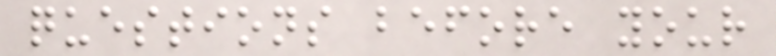questions before your
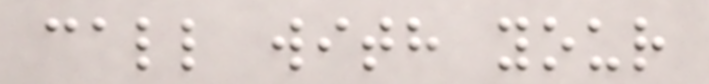call with your
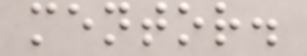mentor.
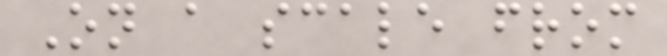On a scale from
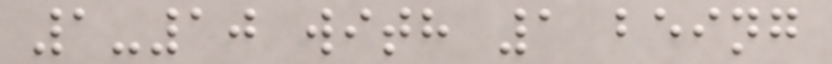1-10 with 1 being
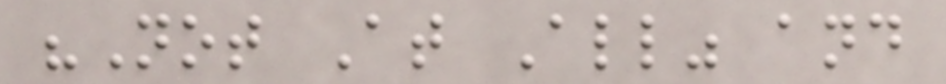"Not At All" and
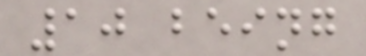10 being
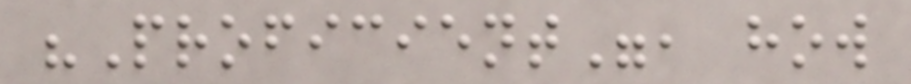"Proficient", how
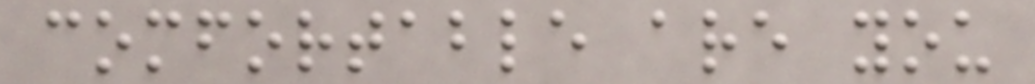comfortable are you
